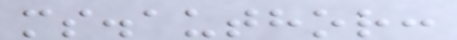ms.author:
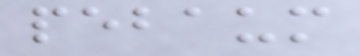pebaum
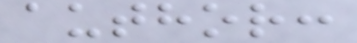author:
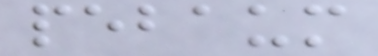pebaum
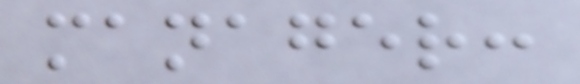manager:
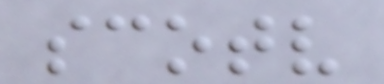scotv
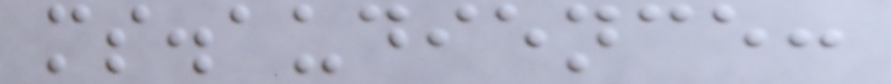ms.audience:
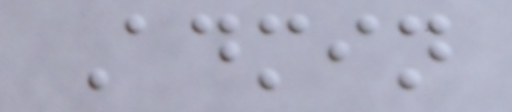Admin
